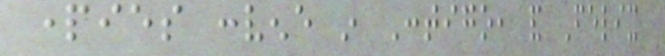parties convene in Contigo, and Felix
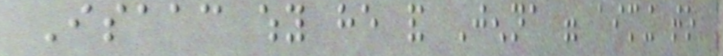Isaac why he and Jenna were aiming to
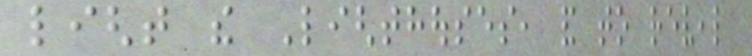light the Lighthouses, and to reveal
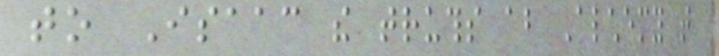to Isaac the truths about Alchemy that
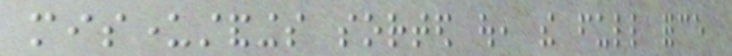misunderstandings sorted out, the full force
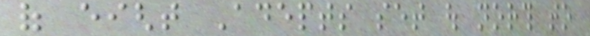of eight Adepts set out north to
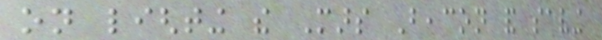on lighting the Mars Beacon and saving
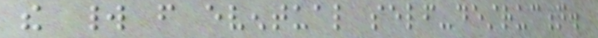the world from eventual self-destruction.
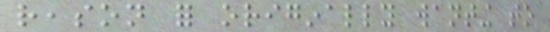reason for originally wanting to
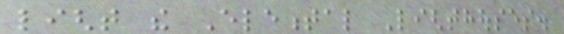light the Elemental Lighthouses.
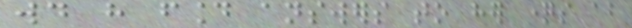would have found answers to her questions about
